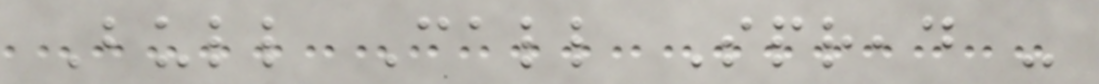Bull Call Spread -
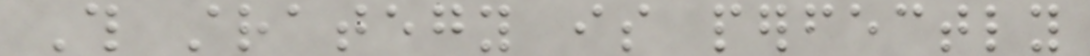This strategy is perfectly
